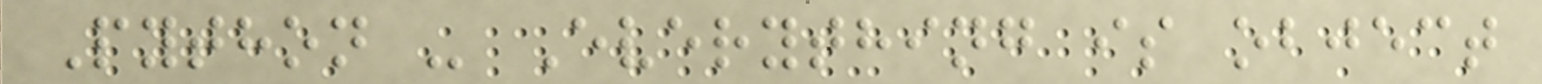Python - Everything is object
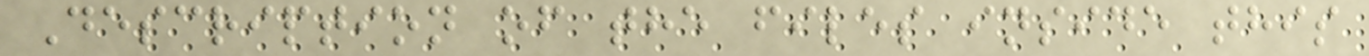Description of the files inside this
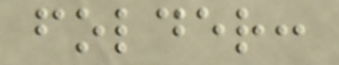folder:
